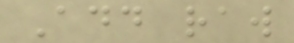Add raw
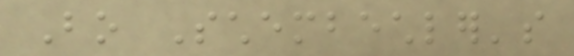Bo Schembechler's
